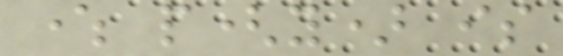where p(y) is
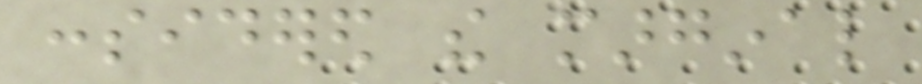considered the marginal
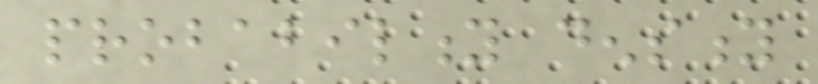probability density
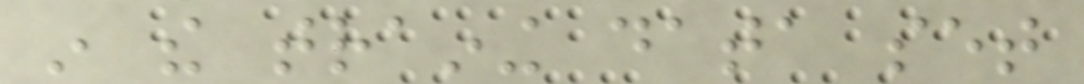in the training data set
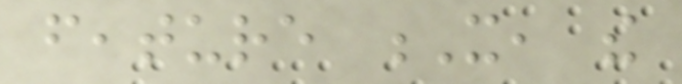feature X, the
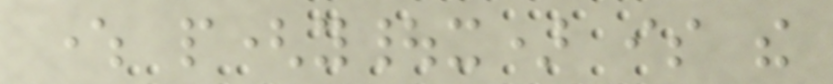where p(y|x) is the
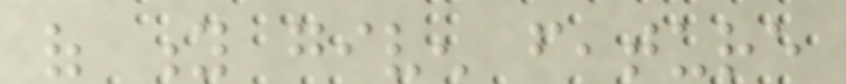of y given feature
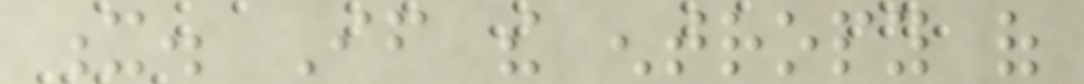x. If the entropy of
